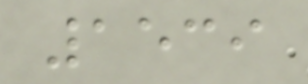1539
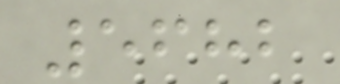5682
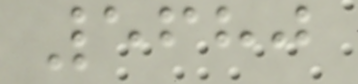5680
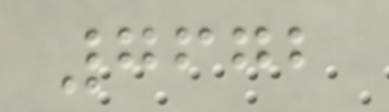7672
